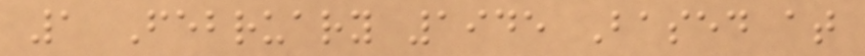1 February 1945 Based at
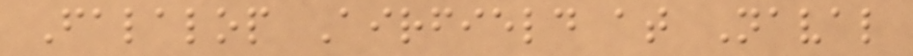Falalop Airfield at Naval
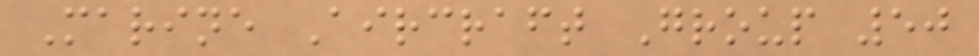Marine Aircraft Group 50
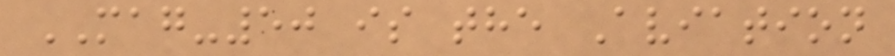MAG-50 is the Aviation
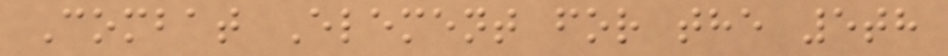Combat Element for the 5th
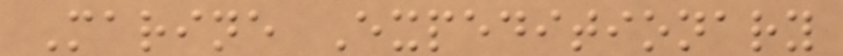Marine Expeditionary
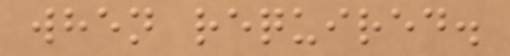when required.
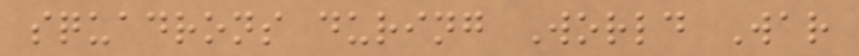squadrons during World War
